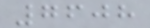7608
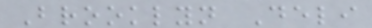Brooklyn Deli
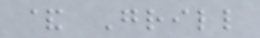& Grill
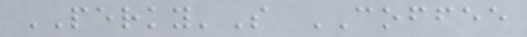PERKY'S COFFEE
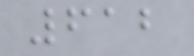612
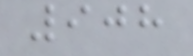908
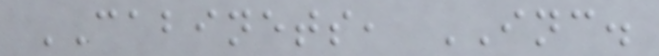CABINETS, INC.
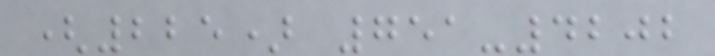(225) 751-4202
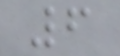6
